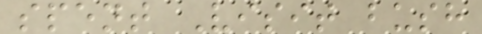spent Visit bush
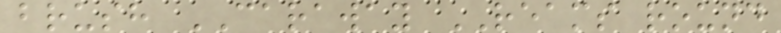brush CARAWAY REAMS round
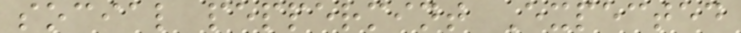social peppermint Expected
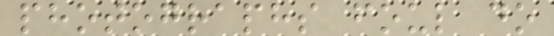photographs foul do
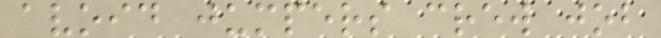avoid jumpers crew job
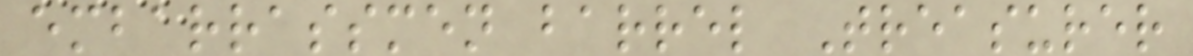embarrassmen barrel Treasurer
